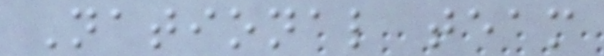National team
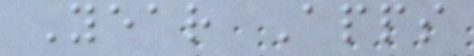Year Apps
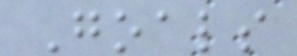Goals
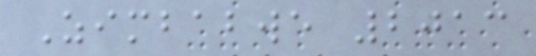Zimbabwe 2013
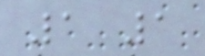1 1
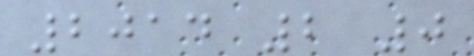2014 2 0
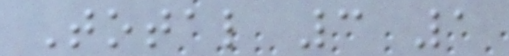Total 3 1
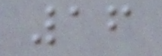16
